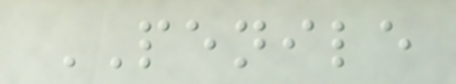PENILE
